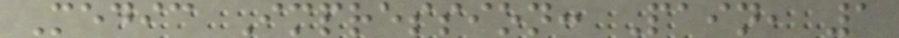Medic Impression: Pain, 1
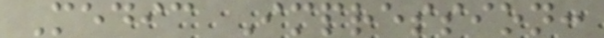Medic Impression:
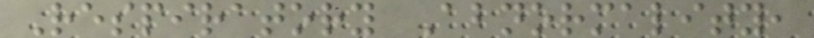Respiratory Abnormality,
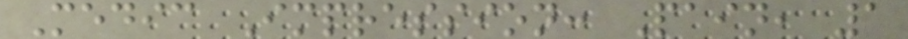Medic Impression: Pain, 1
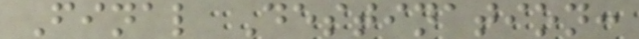Final Destination:
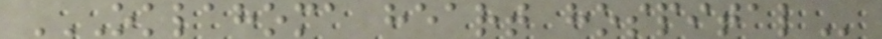OKLAHOMA HEART HOSPITAL
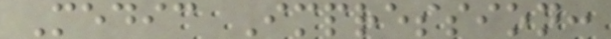Medic Impression:
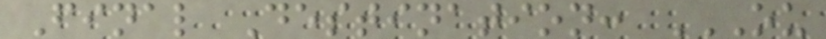Final Destination: OU
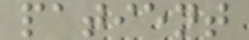patient
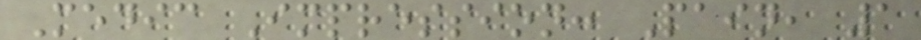Medic Impression: Pain, 1
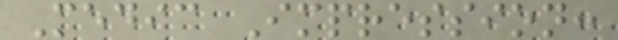Medic Impression:
